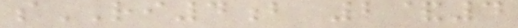sRI4b 2&4
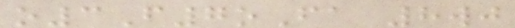o3F7oFa 8wj
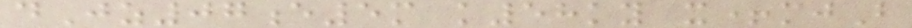dJz07e5m k58ky x+mjB
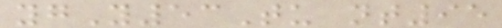ygY53Tu nt95
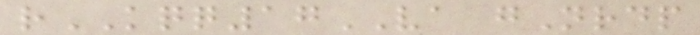rKQQ17VA gNrdp
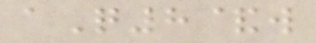aQ8&w
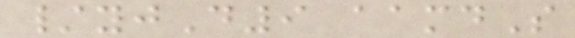/yjD9 aamdS
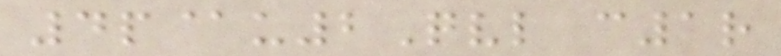4p@u2Qvl c1r
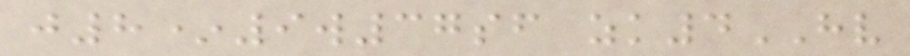j8*9w37sf zk4HV
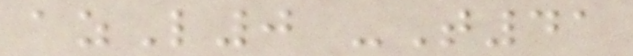azL0 -T41
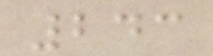243
